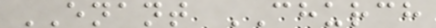ENANT CHURCH
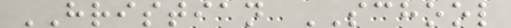HRISTIAN SCHOOL
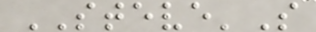STEVE'S
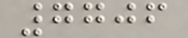7706
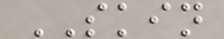SKIN
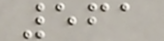561
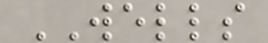WELLS
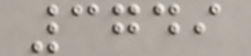3749
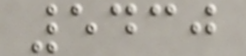5430
